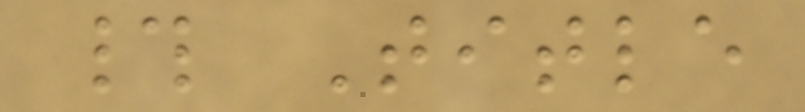# Title
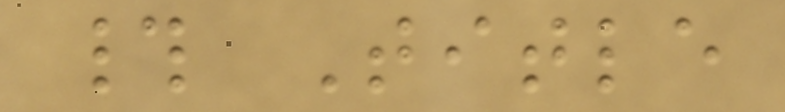# Title
